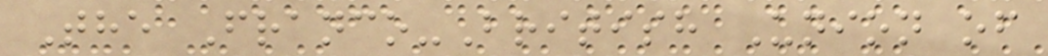The Franco-British Union of
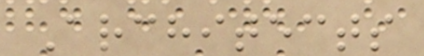Architects
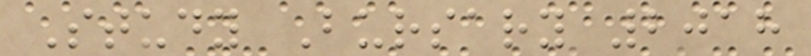Study Bursary 2018
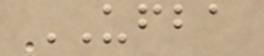UFBA
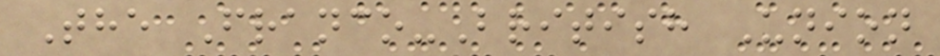The Franco-British Union
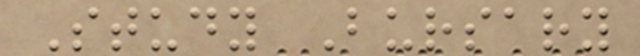Study Bursary
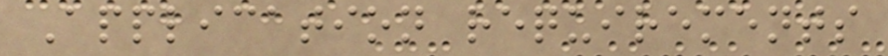Application requirements
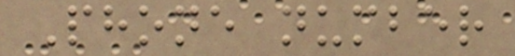Phone number
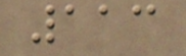113
